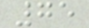75
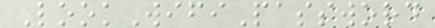LookWifiPassword
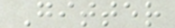Gitter
